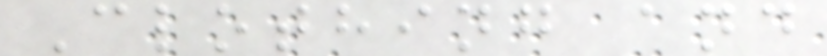Clothing and
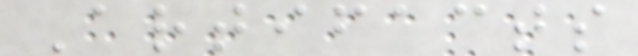Artifacts
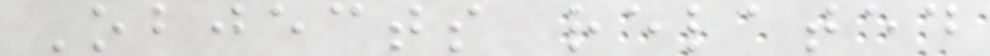Objects related
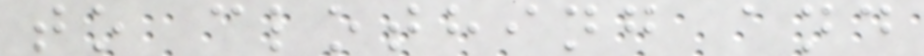to clothing and
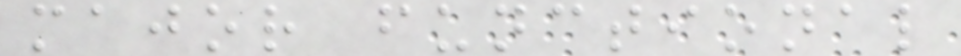major functional
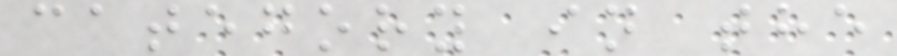category in the
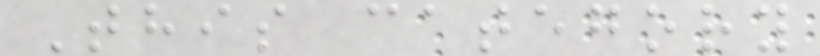This category
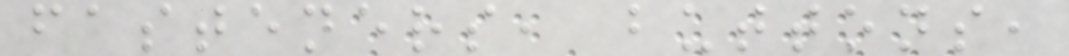fasteners, buttons,
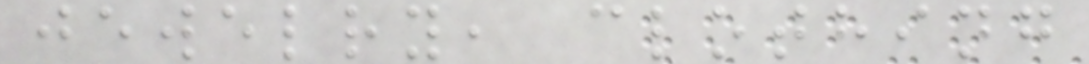jewelry, clothing
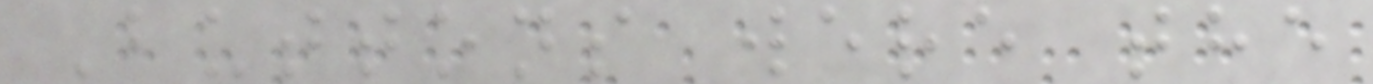Buttons were the
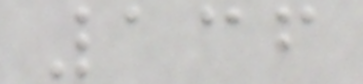136
